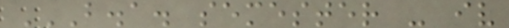B.A. SEMESTER - IV
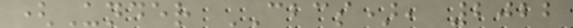(Under CBCS), 2022
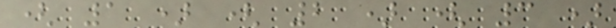( 1 ) ( 2 ) ( 3 )
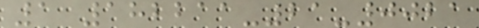1 182211-21-0021
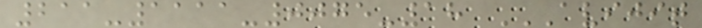211-1111-0075-18 AVIJIT
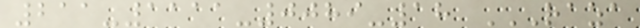211-1111-0089-18 RAZA
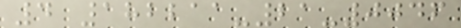4 182211-21-0046
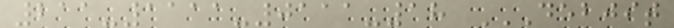211-1111-0111-18 DEBJIT
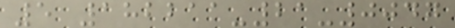5 182211-21-0047
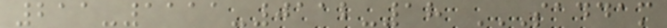211-1111-0112-18 SADDAM
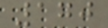170
